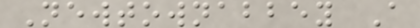Newtownabbey A
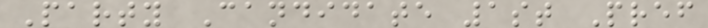Party Candidate 1st Pref
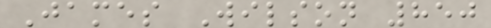James Wilson 850
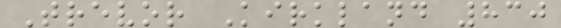Trevor Kirkland 830
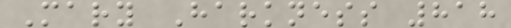Mary Harkness 818
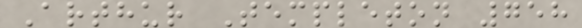Arthur Templeton 758
